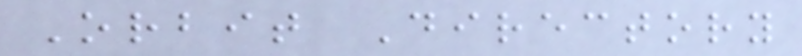Orbit Directory
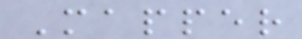Mapper
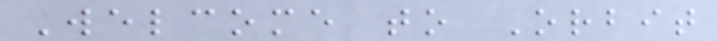Welcome to Orbit
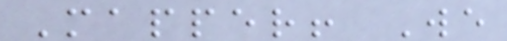Mapper! We
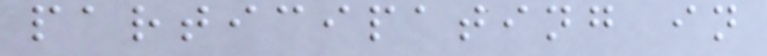participating in
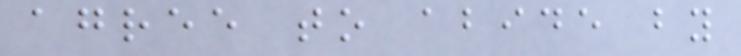agree to abide by
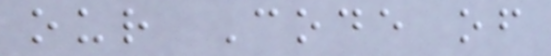our Code of
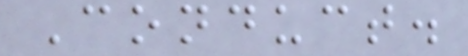Conduct.
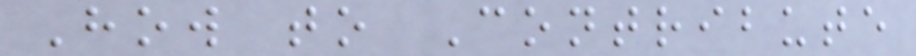How to Contribute
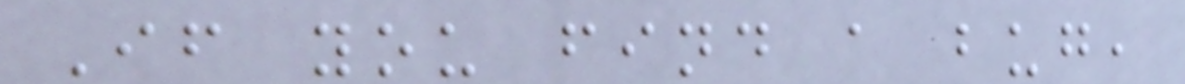If you find a bug,
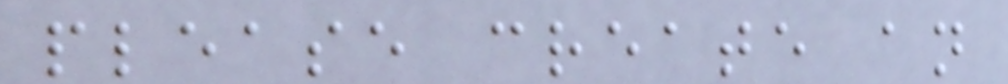please create an
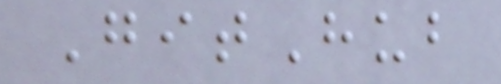GitHub
